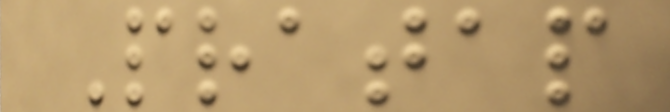Pratap
